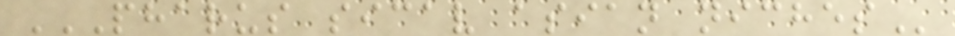PHARUS SICAV ASIAN NICHES
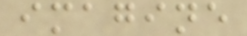imagine
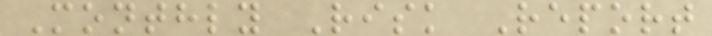Monthly Risk Report
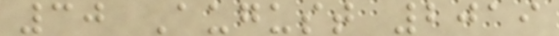30 August 2019
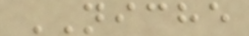NICHE
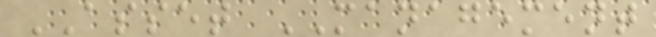ASSET MANAGEMENT
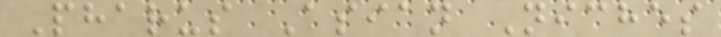Pharus Asian Niches
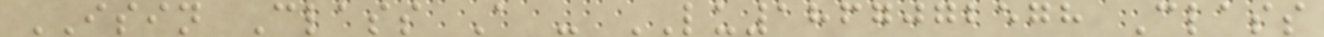ISIN Class A - LU1867072578 Class
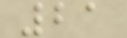21
